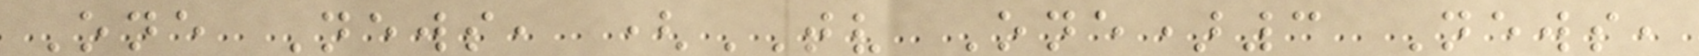One News, (TV One)3 News,
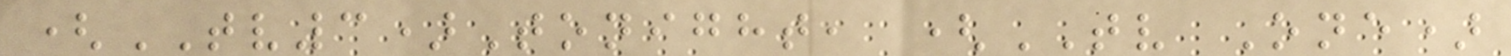(TV3)Tonight, (TV One)
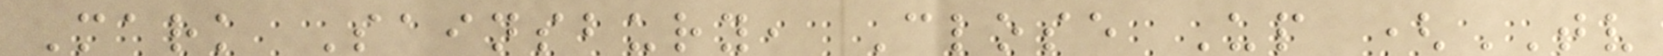Mark Sainsbury, Close Up (TV
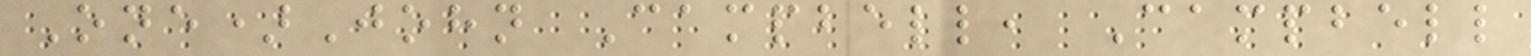One)John Campbell, Campbell
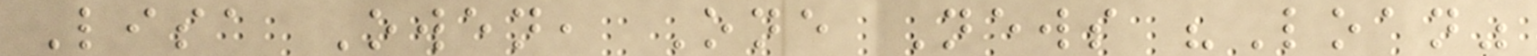Lisa Owen, One News "Loan"
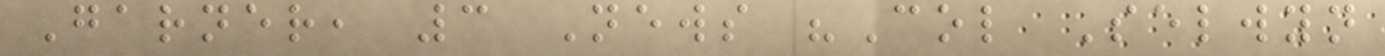Garner, 3 News "Col Selwyn
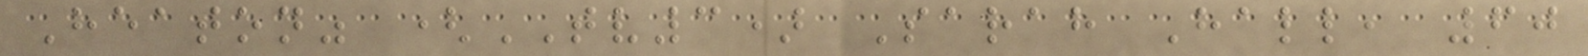Heaton" (TV3) Sarah Hall, 60
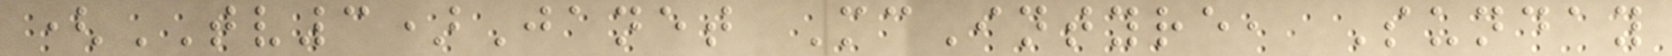(TV3)Janet McIntyre, Sunday
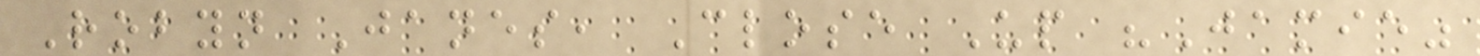Robyn Janes, Close Up "Jamie"
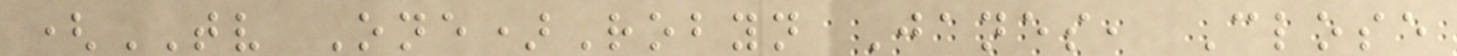(TV One)Robyn Janes, Close
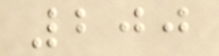200
